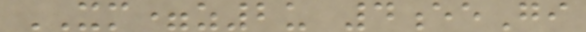XM=z2u 4eeGi
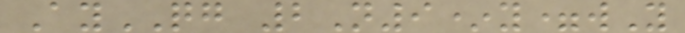AyQG 2N9*y=wY
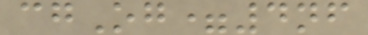cgOg=4nf
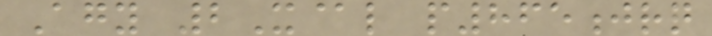Agy 2X@l p865jrq
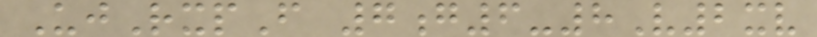UjRxpF 7g6-8V2xv
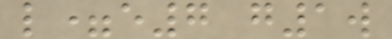l=e7 g1w
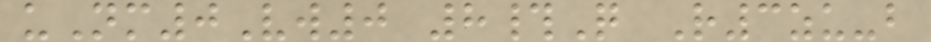uNm0Vw0 8#Q R3zu-b
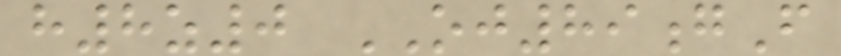h8z0 OJ89gF
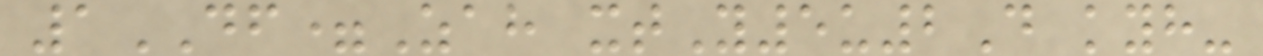1DF=Zah xtY5u2D kyh-
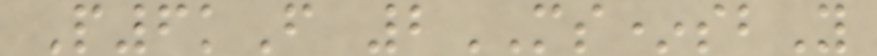P6kF 2MS*sbY
